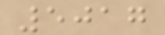5017
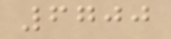6700
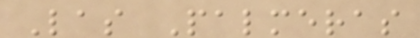Las Palmeras
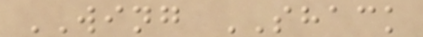WING SHACK
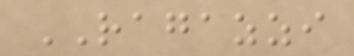RAGAZZI
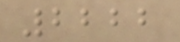2222
